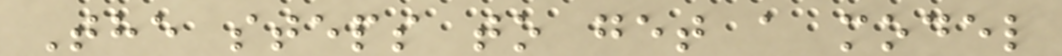The steps to get a model
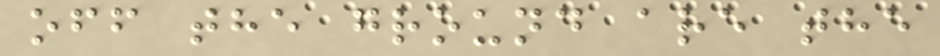off the ground are the
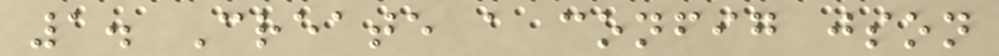1. Create a config json
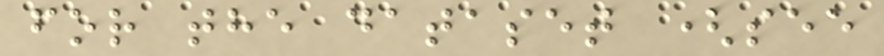for the dataset (see
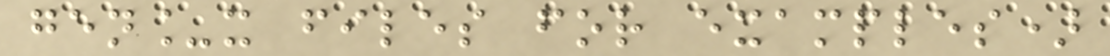gen_x files for examples)
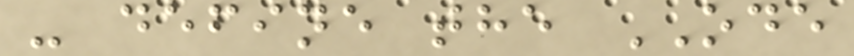- define the ODE
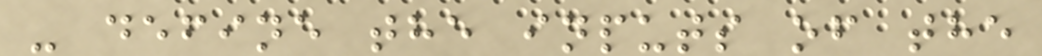- define the inputs of the
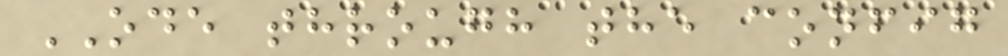ODE through the config
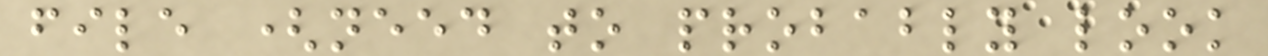file (need to probably look
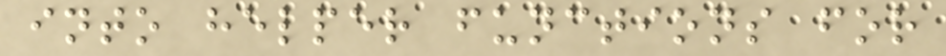into helper functions for
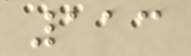113
